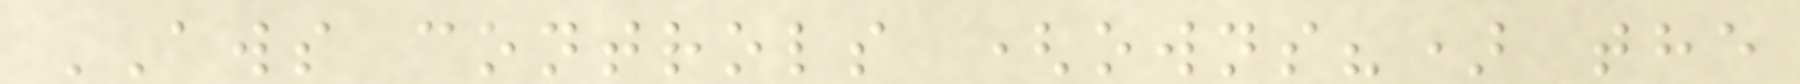AWS controls (owns?) the
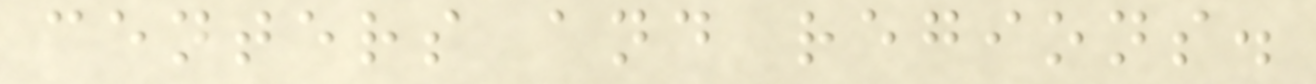centers and regions.
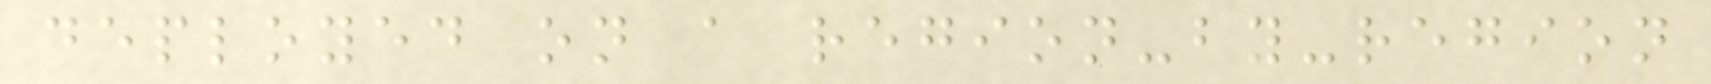deployed on a region-by-region
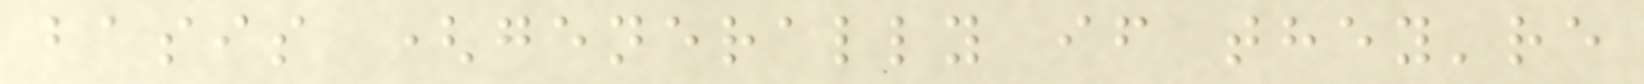basis (generally if they're
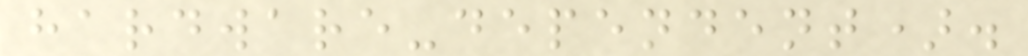hardware-dependent).
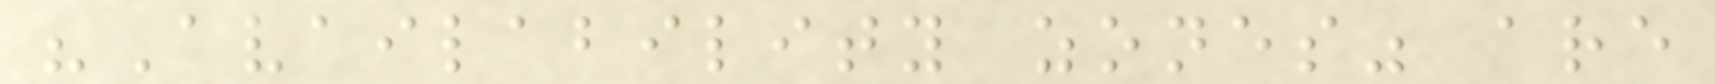"Availability zones" are
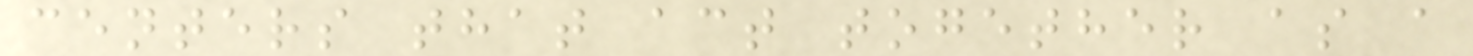centers that act together as a
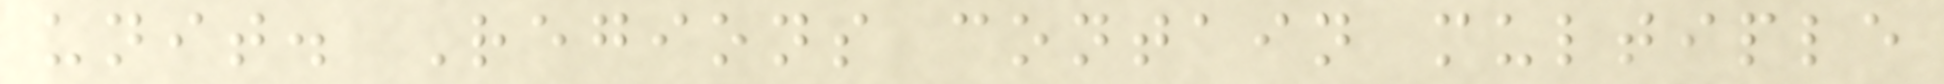unit. Regions contain multiple
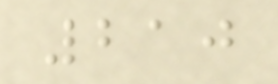210
